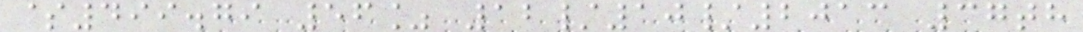$499.79 56% 12/10/2013 37th
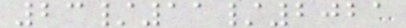23/11/2021
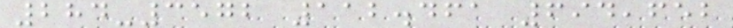284-3572 112.461 694,652
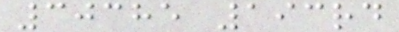30385 193rd
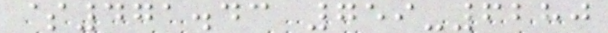$471.43 759-6280
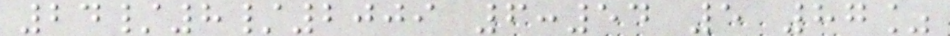24/8/2009 6:54 5 87%
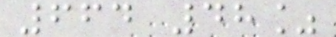664 48%
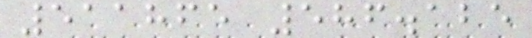511865 586.125
